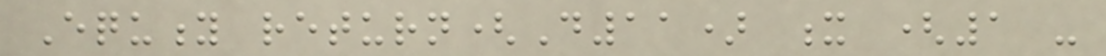Equity return(D11) x (1 -
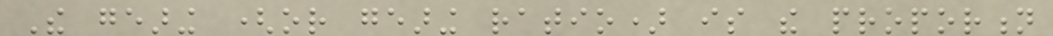The gearing (or gearing ratio) is the proportion
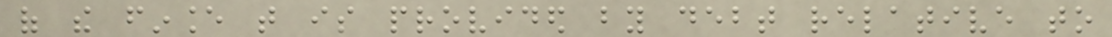of the finance that is provided by debt relative to
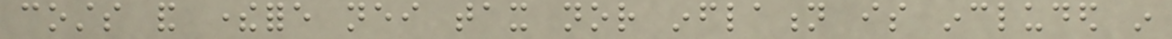costs and therefore neither tax nor inflation is included in
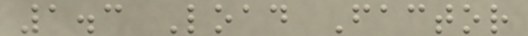1.3 Load Factor
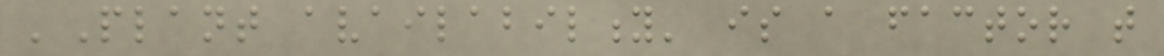'Plant availability' is a factor that
